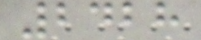2428
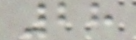28
